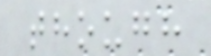though
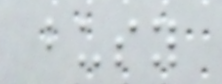busy
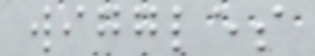wiggles
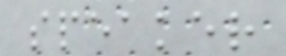speaker
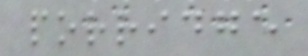porridge
